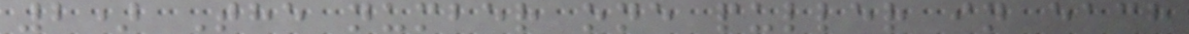2) The number one puller in each
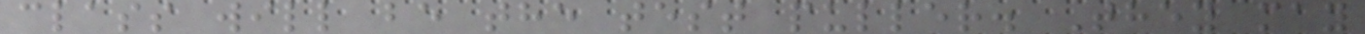class will be the test puller. They may
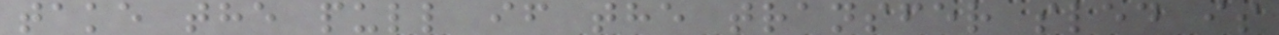take the pull if the transfer sled is
